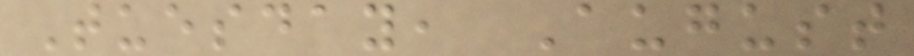Tuesday, August
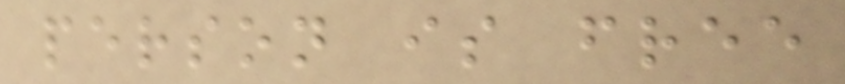person is free
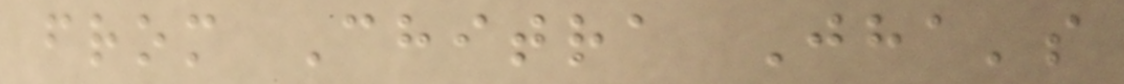from Chitra Jha's
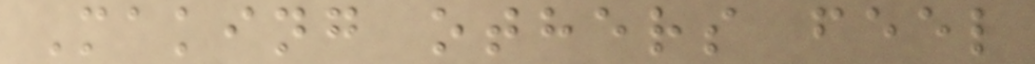Making others feel
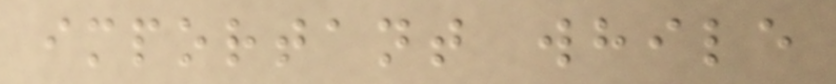important while
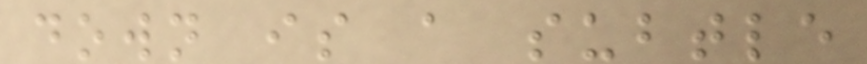down is a subtle
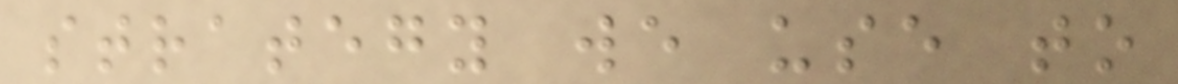strategy we use to
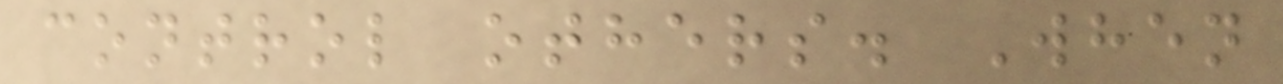control others. When
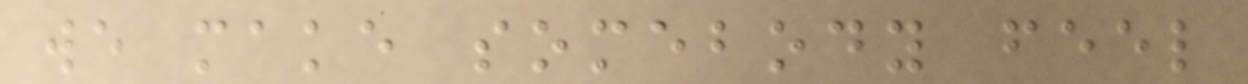we make somebody feel
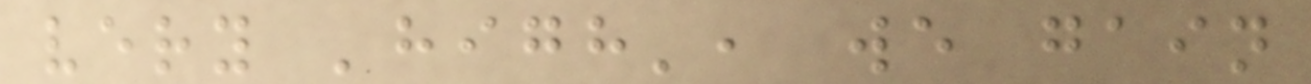very 'high', we gain
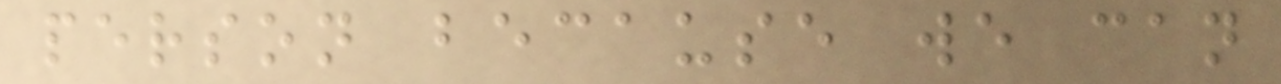person because we can
